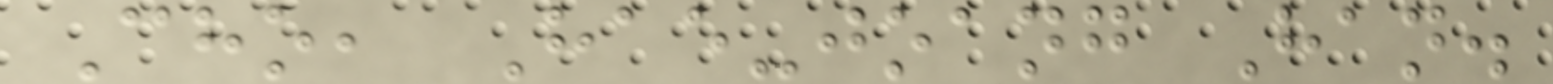Cho, Hae-joang Han.
